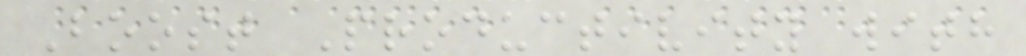Boost Productivity with
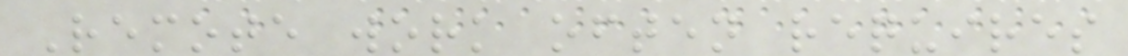Remote work often requires
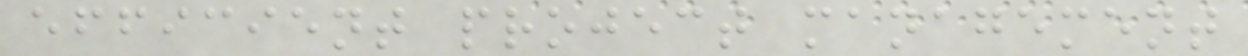efficient project management
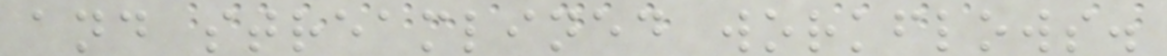and streamlined workflows.
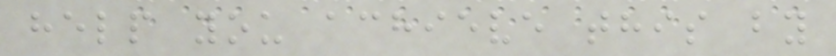help you achieve this by
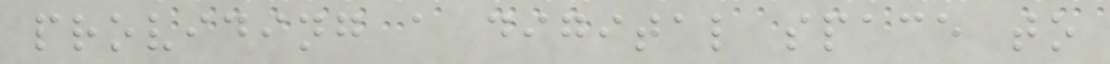providing a digital space to
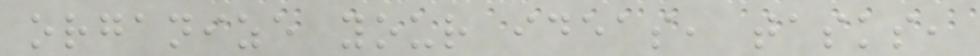organize your ideas, tasks,
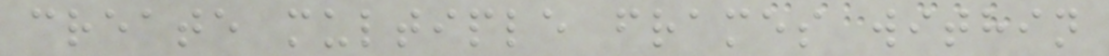create multiple frames within
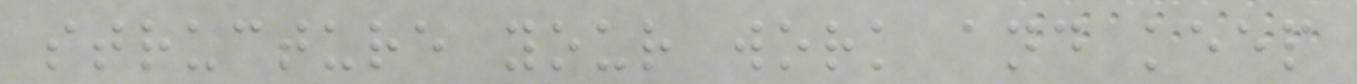structure your work and keep
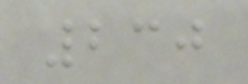230
